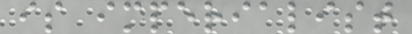is imperialist
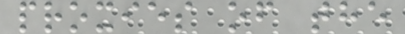proxies of the
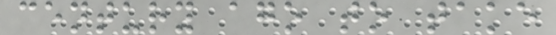century ago to take
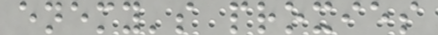enemy's proxies
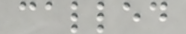called
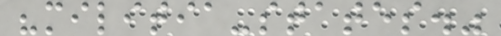"militia-states."
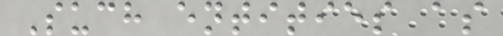Such entities as
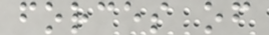forces of
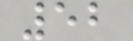52
